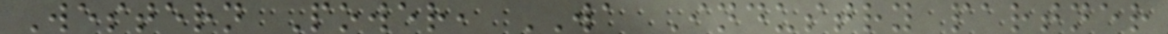Western Power, WA Industry partner
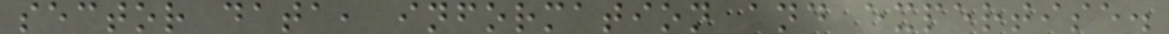sector data, information and expertise.
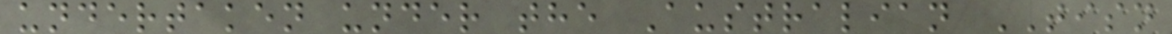undertaken under the Australian TISN
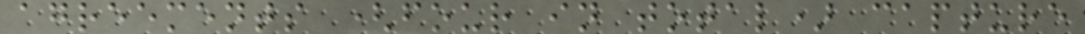agreements (four in total) capture
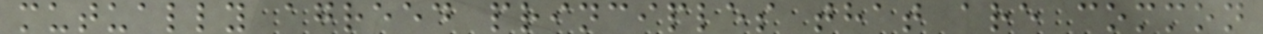mutually agreed principles that are common
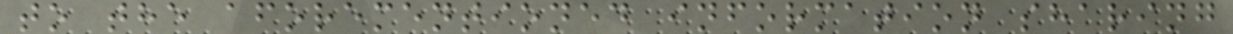to the aforementioned information sharing
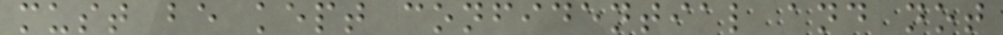must be kept confidential and not
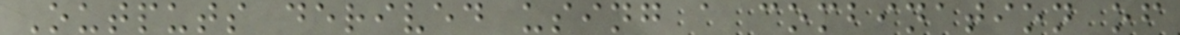Outputs derived using a combination of
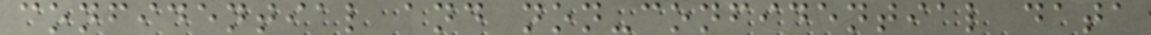confidential and non-confidential data
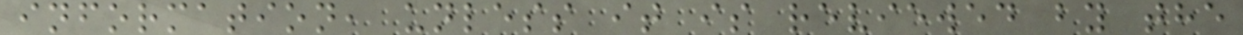information, unless it is reviewed by the
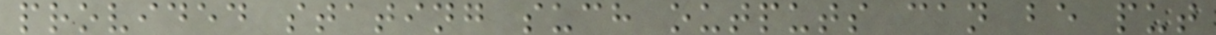provided stating such outputs can be put
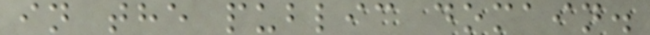in the public domain.
